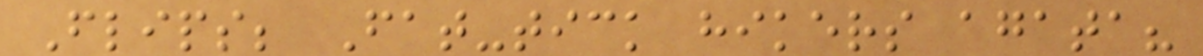Flips; Fat-tick hikers agata?
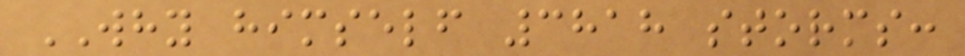WHY himself 3818 storms:
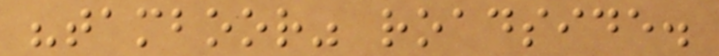"tamboor" roadside.
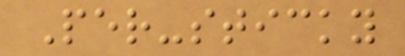Per-sticky
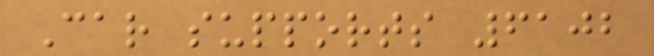Car supports 6102
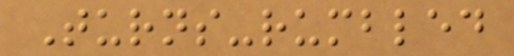Turns-rumbled
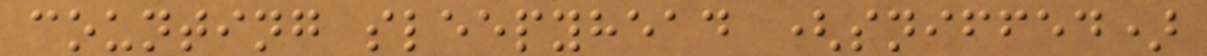counting sleepyhead (sniffed)
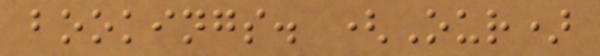bookings. (Our)
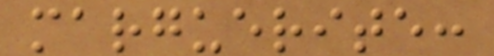marguerite:
